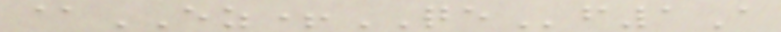@EZ+QEf1A
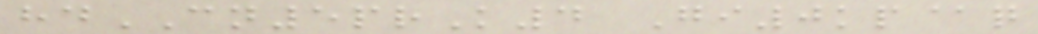hdCN5prK4 Gi0kp@q
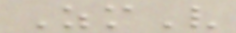ZmV
